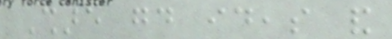Share good ideas and
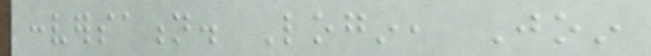conversation. Login, Join
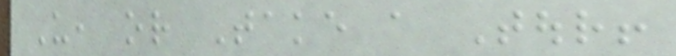Us, or Take a Tour!
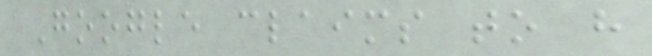Google claims to have
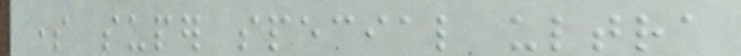some super special ultra
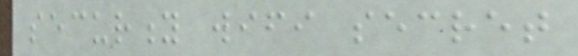security wifi secret
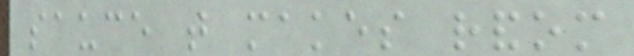sauce that makes random
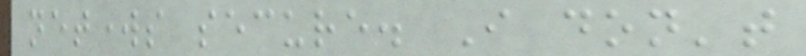networks secure. I don't
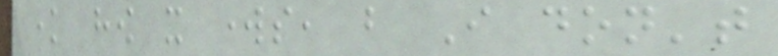know how it works, but I don't
